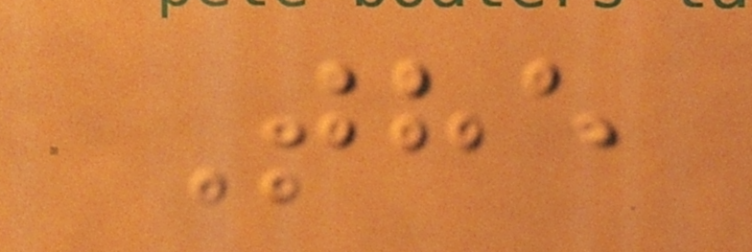The
